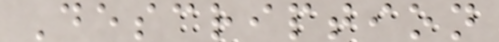Description
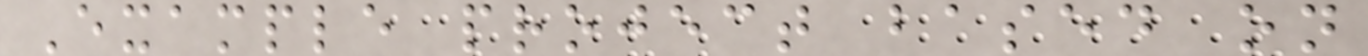Example project based on
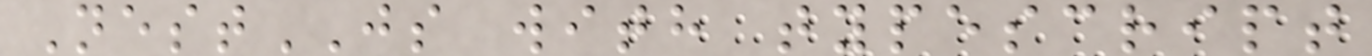NestJS with typescript
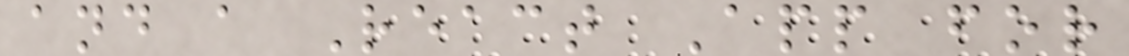and a React App for
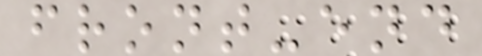front-end
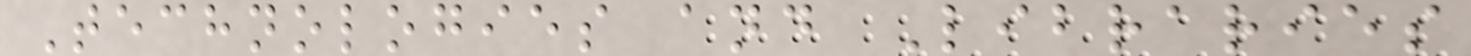Technologies and Libraries
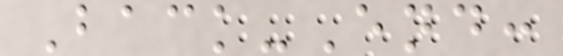Back-End:
